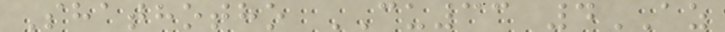Shathotho CU33 4AZ
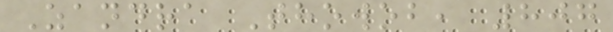Zandra Thowob, 807
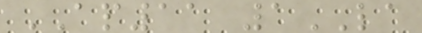AP11 1LA
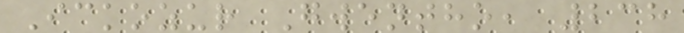Ickozur Gwentho, 238
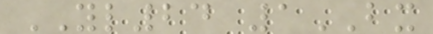YL24 1BX
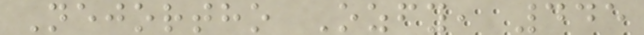Nejortho Ozfy, 445
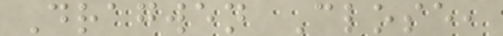Dragwen Close,
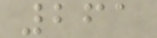261
